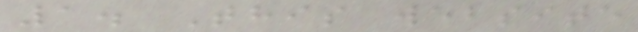1. This website
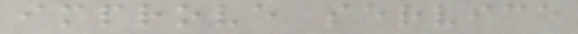improve service
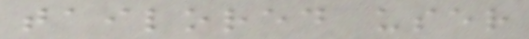tailored user
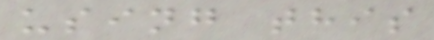using this
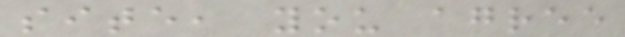site, you agree
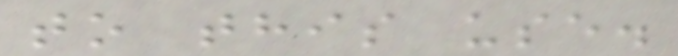to this use.
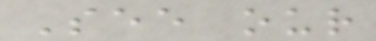See our
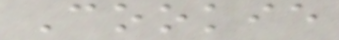Cookie
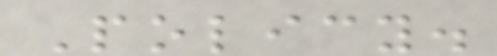Policy.
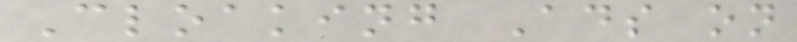Cloaking Ads on
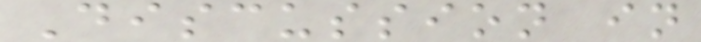Discussion in
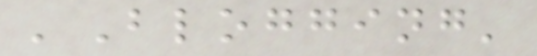'Blogging'
